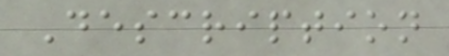Description
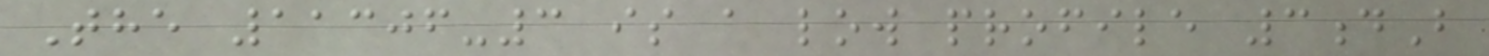The 11306-3 is a low profile 3dB
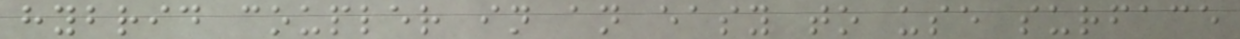hybrid coupler in an easy to use surface
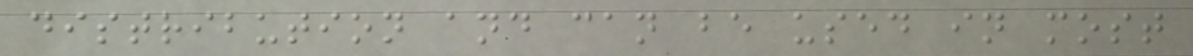distribution and can be used in most
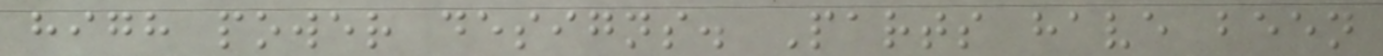high power designs. Parts have been
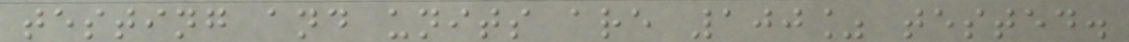testing and units are 100% tested.
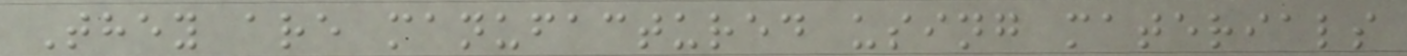They are manufactured using materials
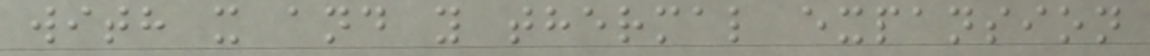with x and y thermal expansion
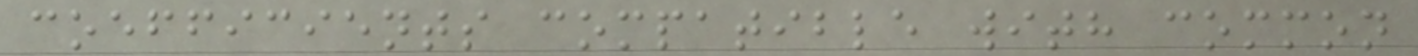coefficients compatible with common
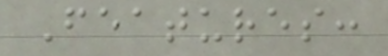Features:
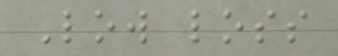Low loss
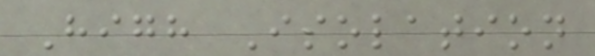High Isolation
